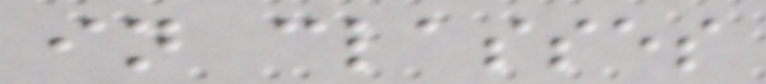in classes
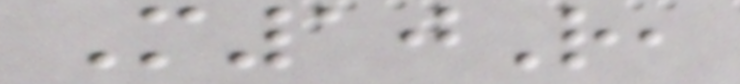M10R,
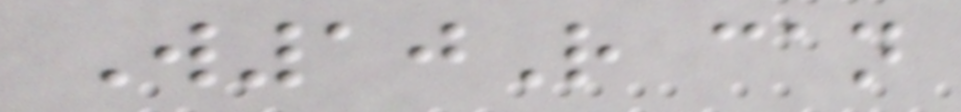W10R can
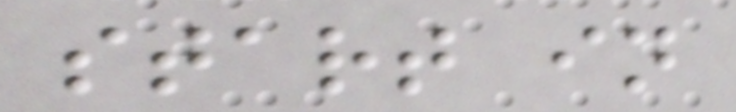start in
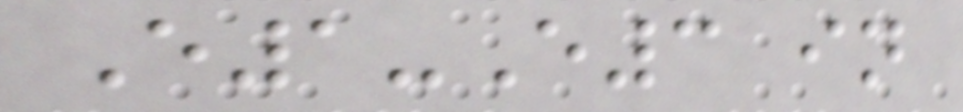E1-E3 in
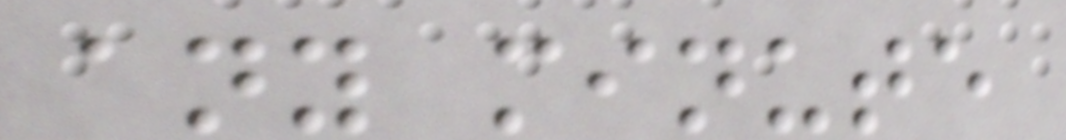any minute
